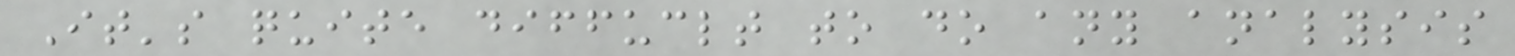It's quite diffuclt to do any analysis
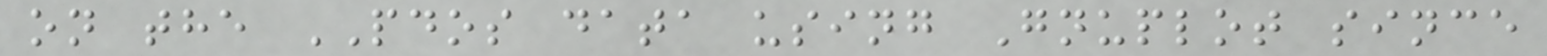on the PDOS data using Gnuplot since
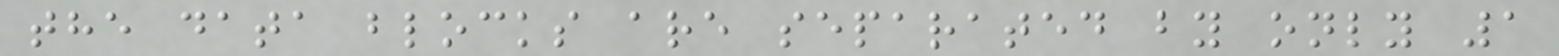the data blocks are separated by only 1
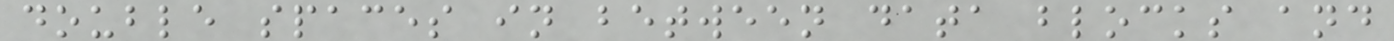double spaces in between data blocks and
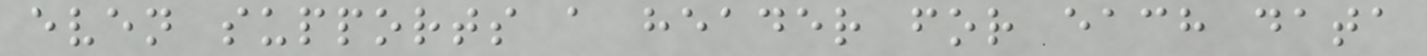even supports a header for each data
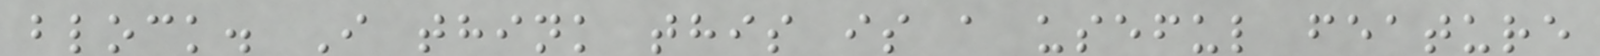block. I think this is a useful feature
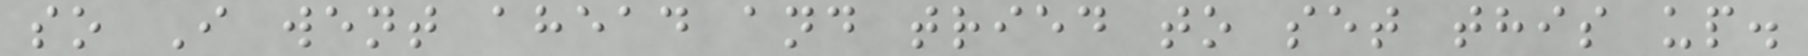so I went ahead and tried to set this up.
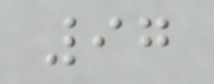97
